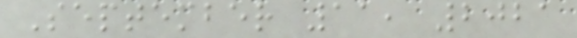September 11, 2021
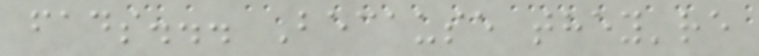fads... Because they're
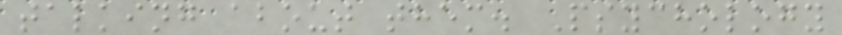talking about them. Psychology
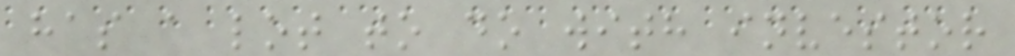has a lot to do with investor
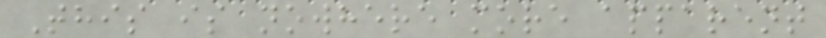This is nowhere more apparent
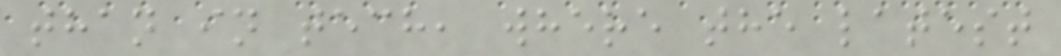than in tech, where the latest
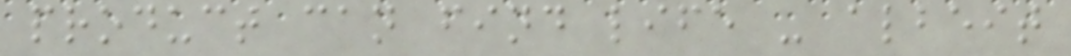product can find life - albeit
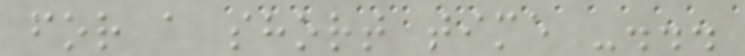for a short time -...
